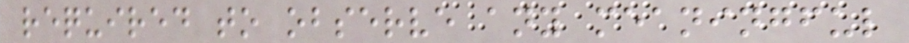required to observe any meaningful
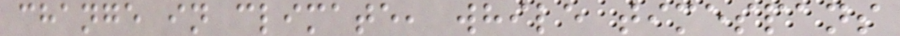change in climate, while timespans
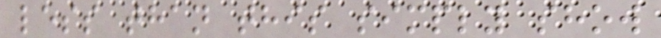less than this simply show
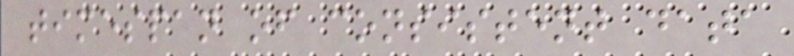timespan of consistent data
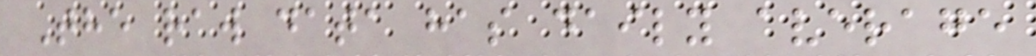The raw data has daily average
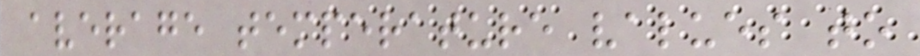average temperature values to
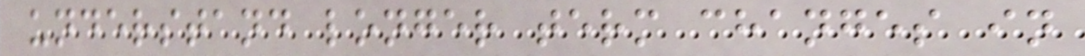understand longer term changes in
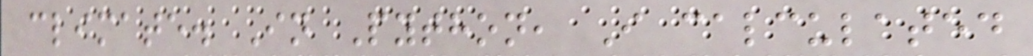climate. In Python, I calculated
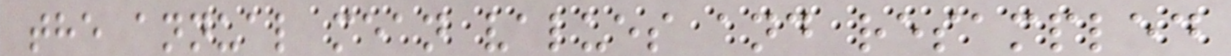the annual mean values and resampled
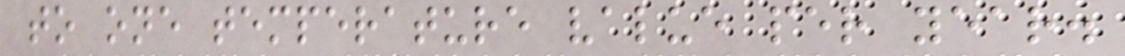to one temperature value per year.
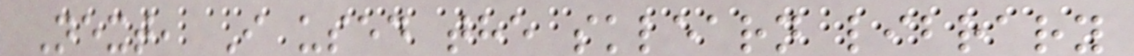Next, I used the sklearn library
